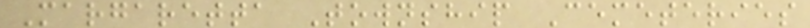Margaretta Township Cemeteries
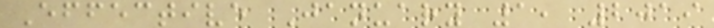Effective January 1, 2019
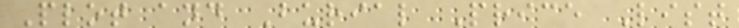Plot and Burial Price List
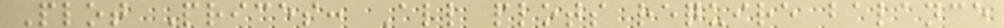Plot Prices: All plots require balance
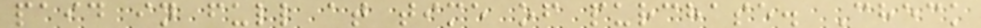paid in full at time of purchase. Check
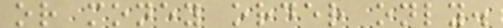or money order only.
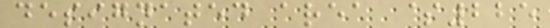designated area $225
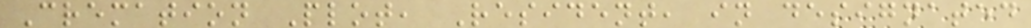Cremation Plot, Resident, in designated
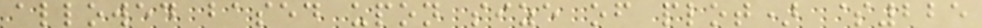allowed based upon size of plot) $225
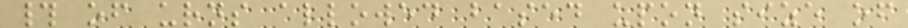# of urns allowed based upon size of
